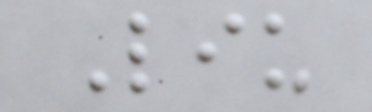Liu
